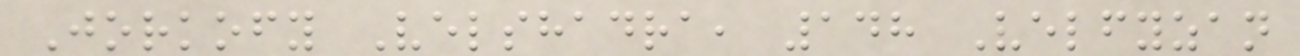Jorkofy Velshadra, 148 Velfyzan
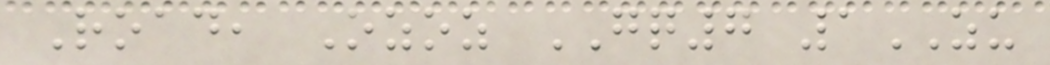Road, Ozoz GQ7 1ZU
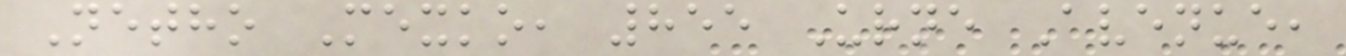Netho Mexko, 855 Urne Avenue,
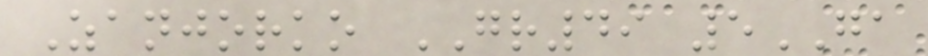Zanjorko GR49 5GA
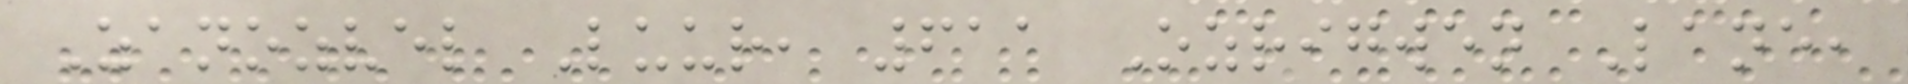Zanozvel Luur, 611 Ozrigwen Lane,
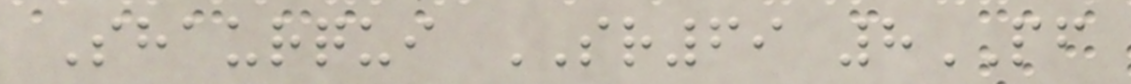Shaurqui SR69 8PF
